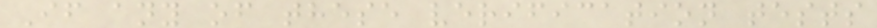If any of these verification tests
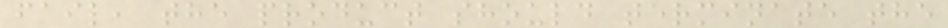fail, the product should terminate the
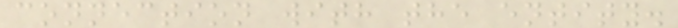connection with the entity.
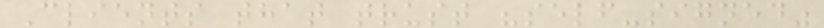Clients that trust "self-signed"
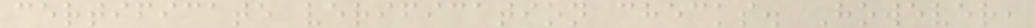certificate verification checks. However,
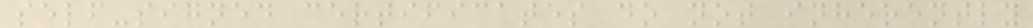self-signed certificates do not inherently
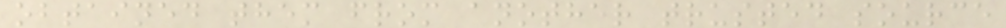obtained them from another trusted source
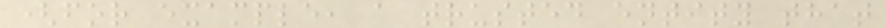(for example, a trusted entity that
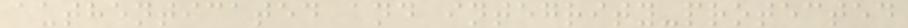authenticated and integrity-protected
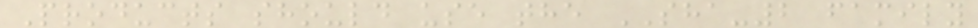Products should use the SHA-2 family
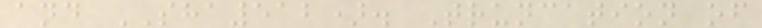and SHA512). Truncation of
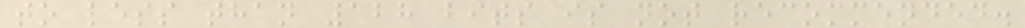to less than 128 bits is not recommended.
